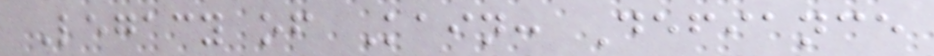Legacy of Kain: Defiance
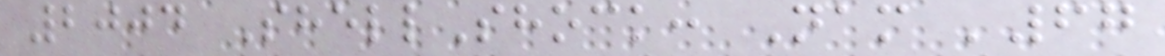2004 ShellShock: Nam '67
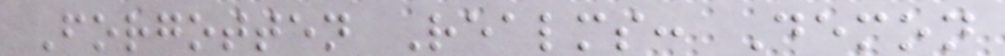Forgotten Realms: Demon
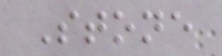Stone
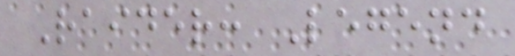Raider: Legend
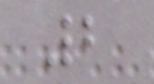2
